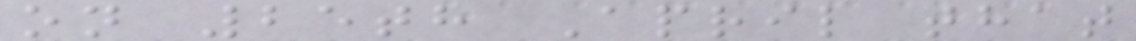on 25th April that
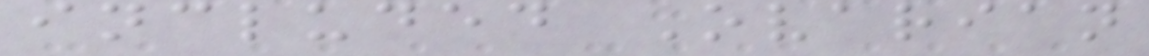included Ovarian
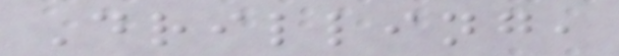Drilling,
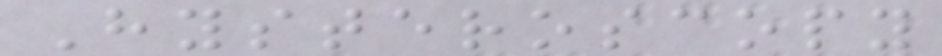Hysteroscopy
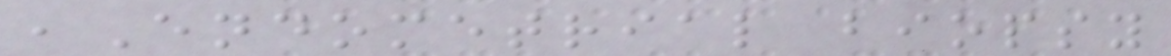,Endometrial biopsy
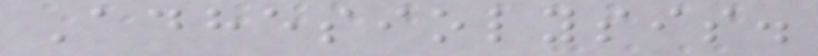Adhesiolysis.
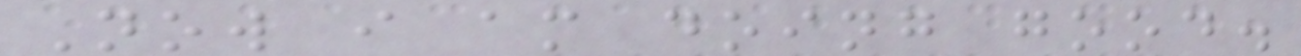Now i am doing good.
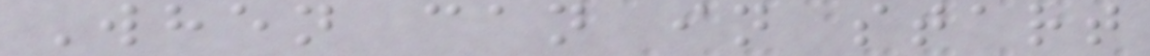When can in start
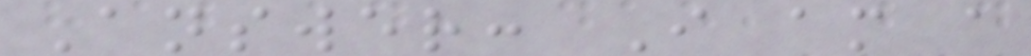Answer: I am a
